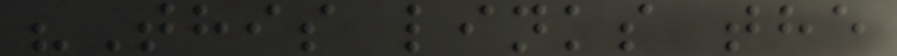"This links the
